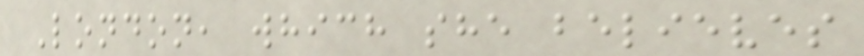London, which she believes
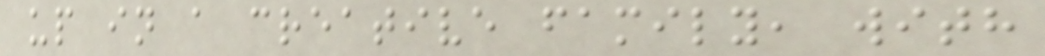up in a creative family, with
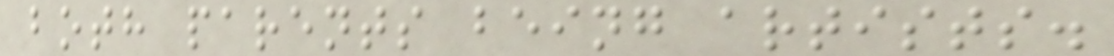both parents being artists.
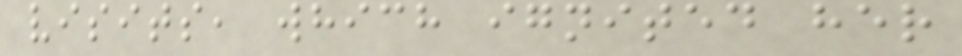visits, which ignited her
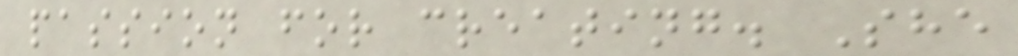passion for creating. She
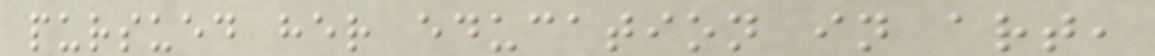pursued her education in art,
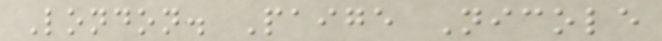London. Paige Nicole
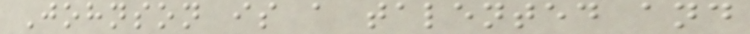Johnson is a talented and
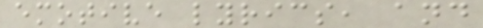emotive lyrics, and
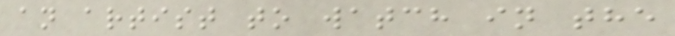an artist to watch in the
